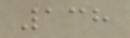138
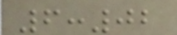6:02
